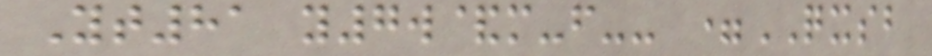Yt81 y7w&m-f-- =QXSB
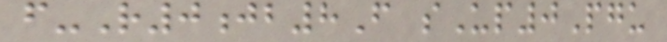f-R0jb8F sUp0Pgu
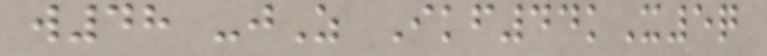w48 -jZ Ikf44kX5q
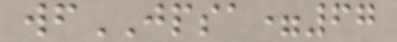wfJPSA=67
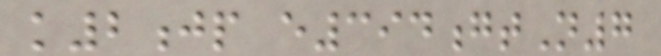k2jp e394gtN7
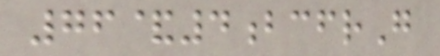76&4bcfrG
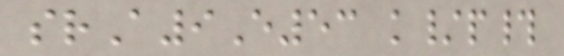srA9E53 k/p#
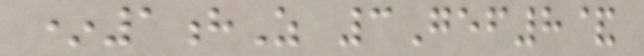*1hZ 3Gef8&
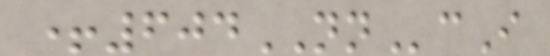+604NNcI
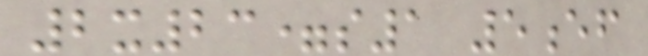2x23=s1 5ef
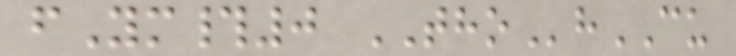fYm#0 THOhCU
